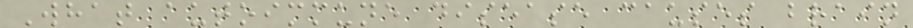What autoimmune disease causes brain
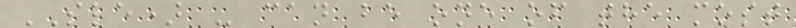SLE) - can be one of the most
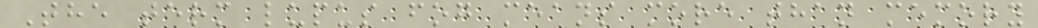The term lupus fog means more than memory
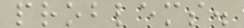problems.
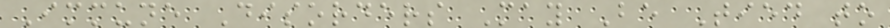Immune Disorders May Be Tied to
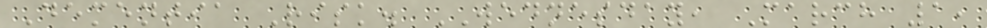Dementia Risk. WEDNESDAY, March 1,
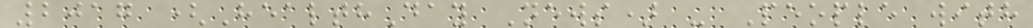2017 (HealthDay News) - People with
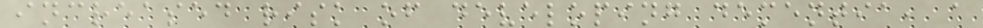increased risk of developing dementia, a
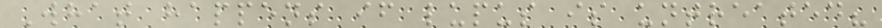What happens if lupus is untreated?
